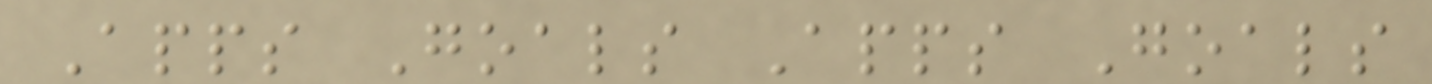Apps Goals Apps Goals
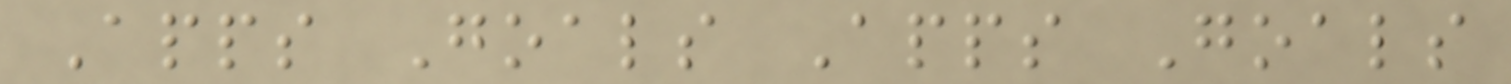Apps Goals Apps Goals
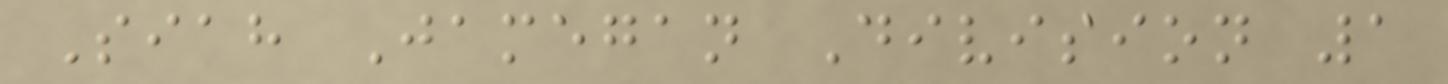Siah Jamegan Division 1
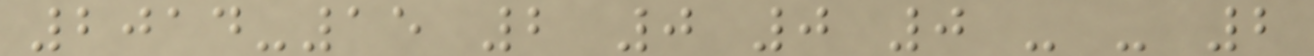2014-15 2 0 0 0 - - 2
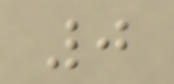0
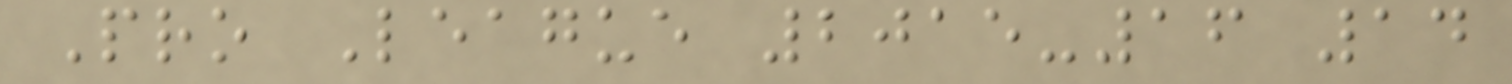Pro League 2015-16 14
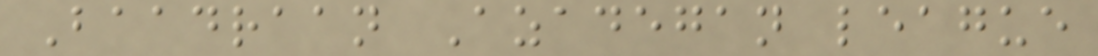Baadraan Azadegan league
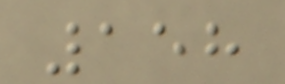158
